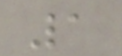1
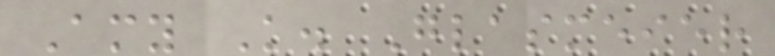Amy K. Glasmeier
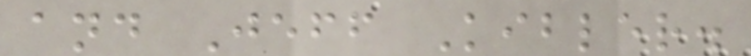and Jeff Kibler.
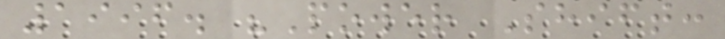1996. "Power Shift:
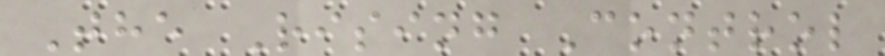The Rising Control
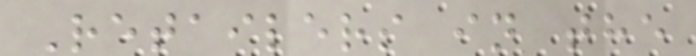Retailers in the
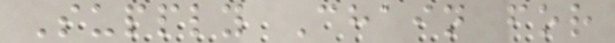Supply Chain for
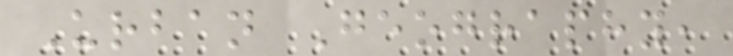Urban Geography,
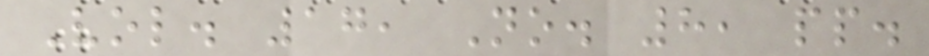Vol. 17, No. 8, pp.
